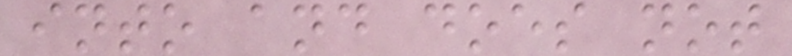into and does not
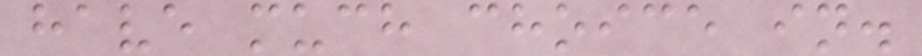have much choice in.
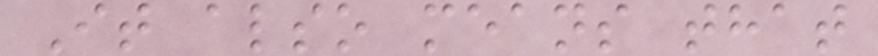It also means that
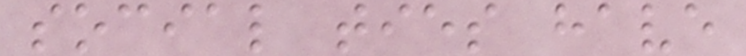social ties have
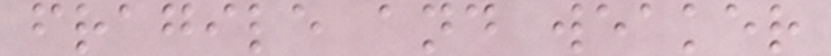fragile and weaker
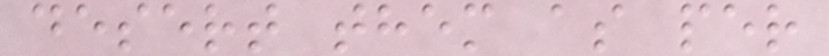desert them as per
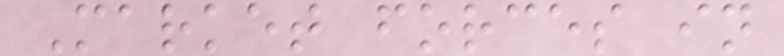Market forces in
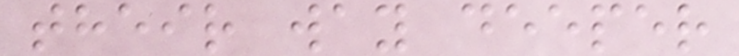their way deeper
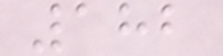182
